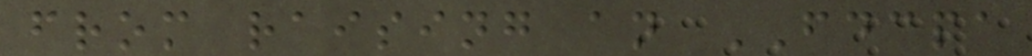from raising an FDCPA
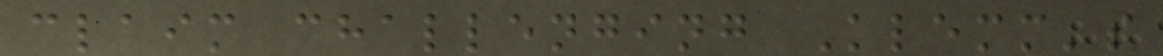claim challenging Klemm's
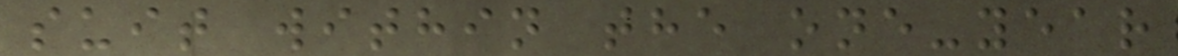suit within the one-year
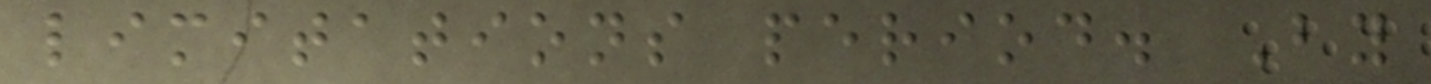limitations period. By
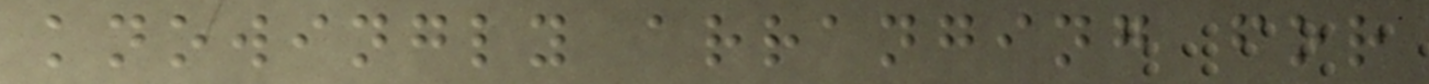knowingly arranging for
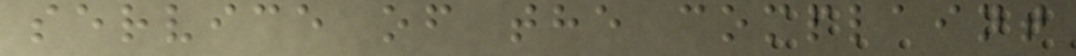service of the complaint
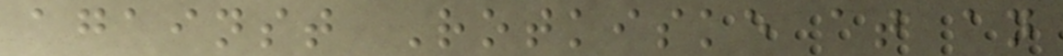against Rotkiske at an
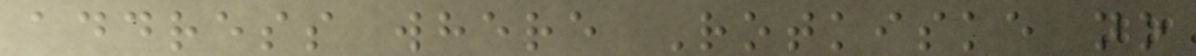address where Rotkiske no
